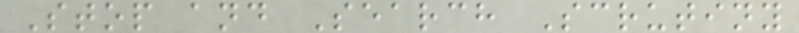Stop and Search Scrutiny
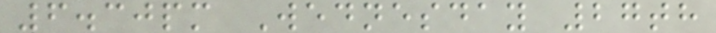6.30pm Wednesday 27th
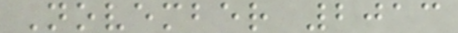November 2013
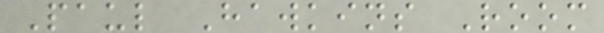Paul Hawkins Room
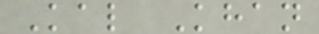Kal Khan
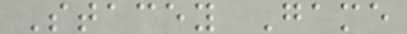Stacey Game
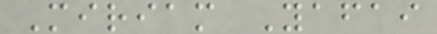Miriam Yafai
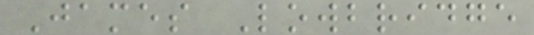James Lowbridge
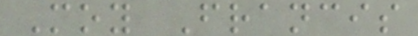Moy Francis
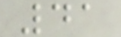41
